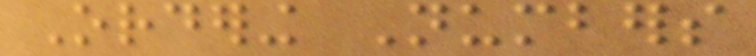Ordering Numbers
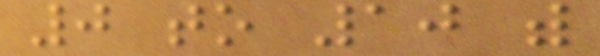0 to 10 with
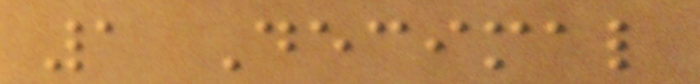1 Decimal
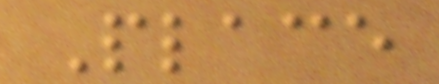Place
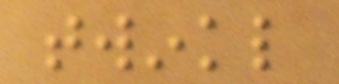twinkl
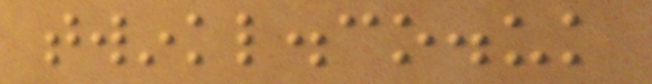twinkl.co.uk
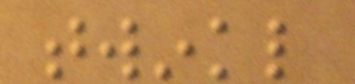twinkl
